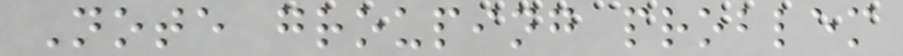Note grouping problem
